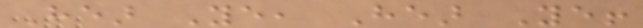Hear Ye, Hear Ye!
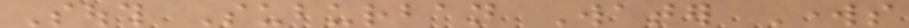South Suburban Water Works
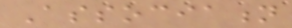Association
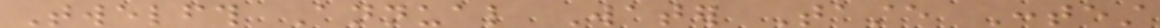Twelfth Annual Water Taste Contest
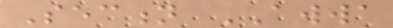Section AWWA
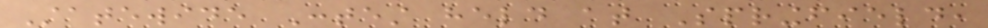Statewide Contest held at Springfield,
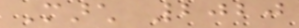March 2020
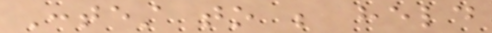Contest to be held
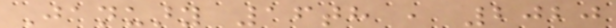January 16th , 2020
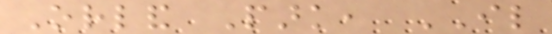Orland Park, IL
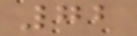72
